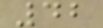42
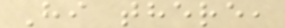Hi there,
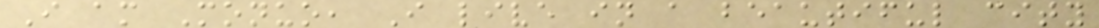I am Monuo, I live in a beautiful city
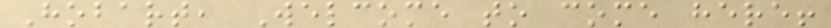Hobart, Welcome to come here!
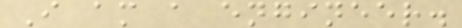I am a engineer.
